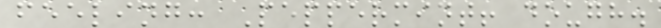feeling: Peppermint! dough.
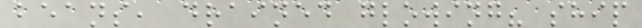beans, drained glowing? ship
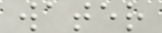water
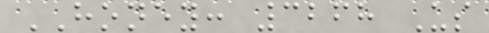HONEY: 3268 Us
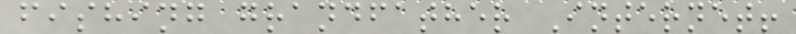fishing grandfather Internet!
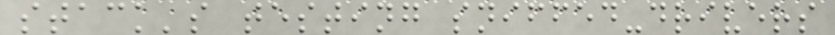stack's testing sniffed-drivers
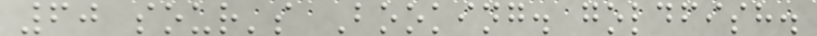60 sour's Booking. goldfish.
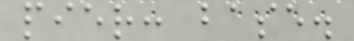pier: base.
